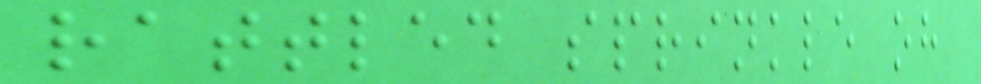rattled sprinkle oh
